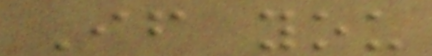If you
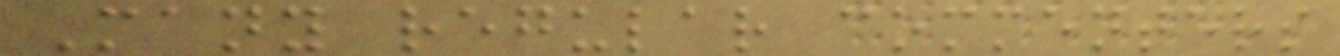Many regular commenters
